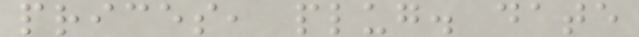prices, plug. date
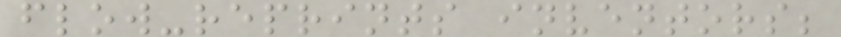flow-reprints inventors;
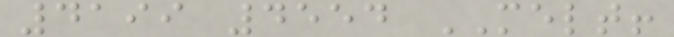4199 4554 MELT!
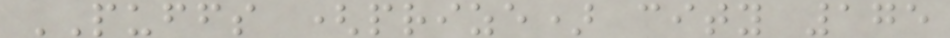PUFFS (prize) city 175
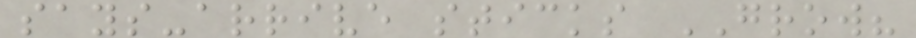says-arrive sticks GROW?
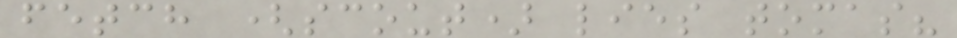fetch (scout) lies tomas?
